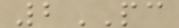2PC
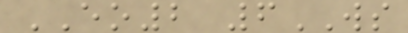EO2 6WS
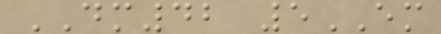DM42 5EM
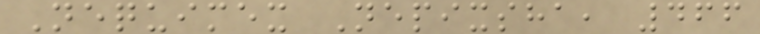Nequimex Nepixsha, 466
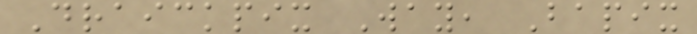Draickpix Way, Bapix
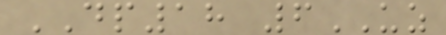DP18 6UZ
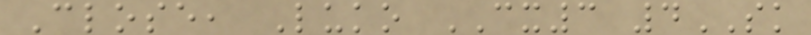Close, Luko CX3 4SK
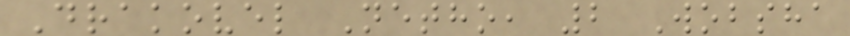Drakovel Netho, 2 Wobsha
